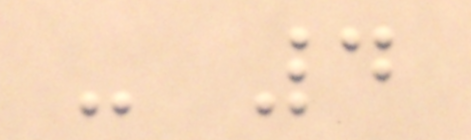- 4
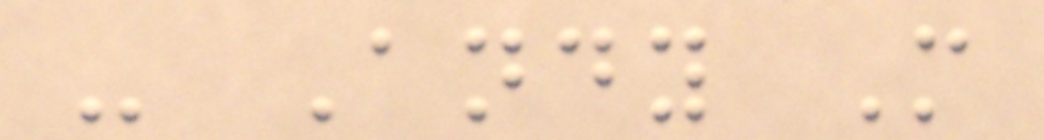- Andy M
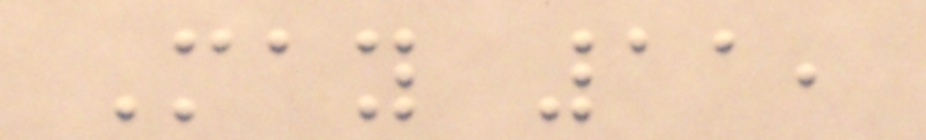May 11,
